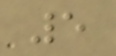5
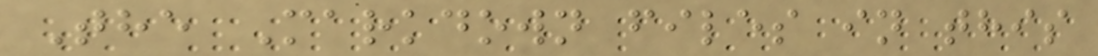The Markdown files in this
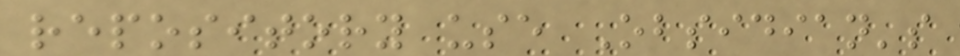repository use Obsidian's
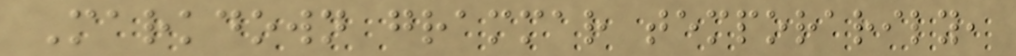Markdown grammar temporarily,
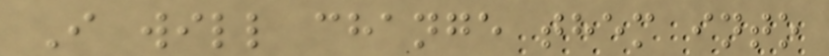I will change them into
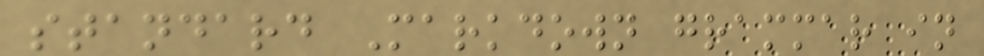standard Markdown grammar in
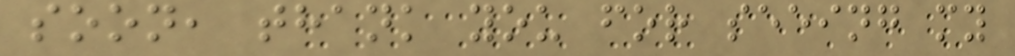soon, thank you for seeing my
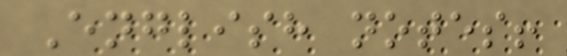English notes!
